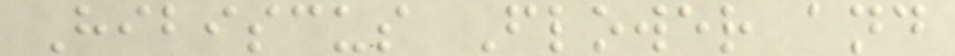Hibiscus Flower and
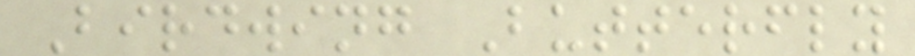Birdwing Butterfly
